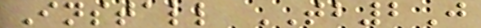Install TB2J
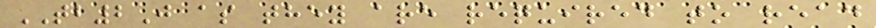TB2J as they are required to read
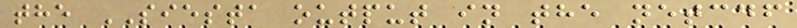the SIESTA output in the netcdf
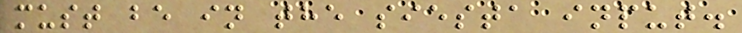must be in the siesta input.
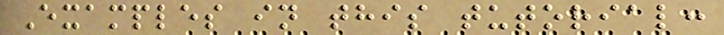Examples in this tutorial:
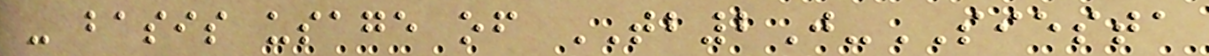- basis usage of TB2J-SIESTA
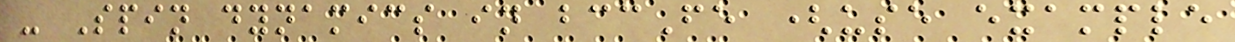- Spin dynamics in bccFe (use example
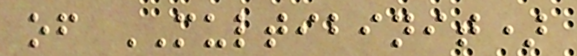of MULTIBINIT)
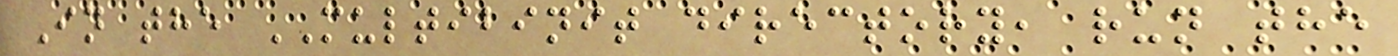In the MULTIBINIT directory, run the
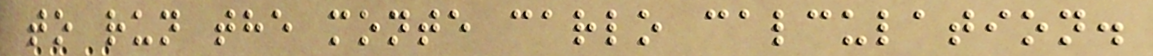to run the monte carlo calculation.
